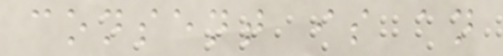consent is an
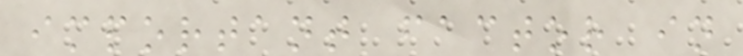important factor in
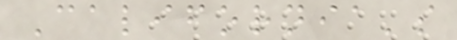California's
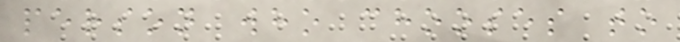person who chooses to
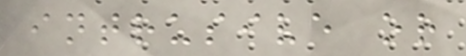intrusive or
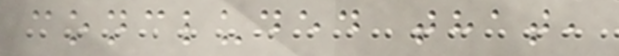concluded that,
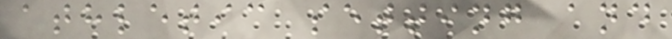athletic setting and
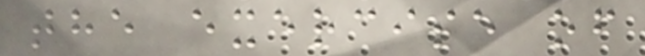the exercise of
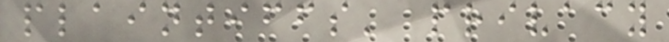plaintiffs' privacy
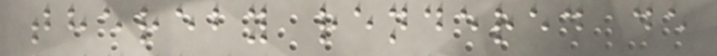thereby rendered de
